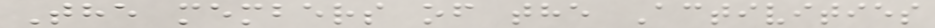The members of the Activities
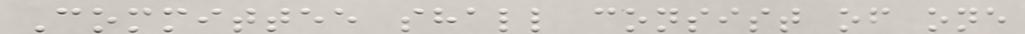Committee shall consist of one
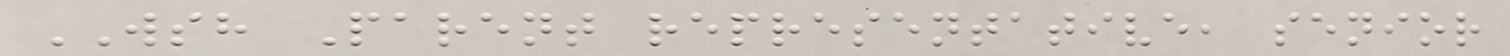WSH Parent representative, senior
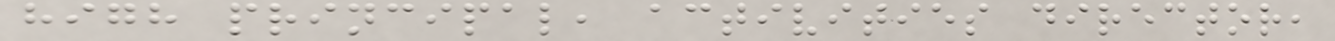high principal, activities director,
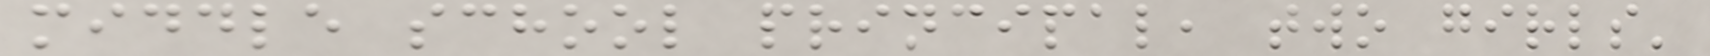middle school principal, two girls'
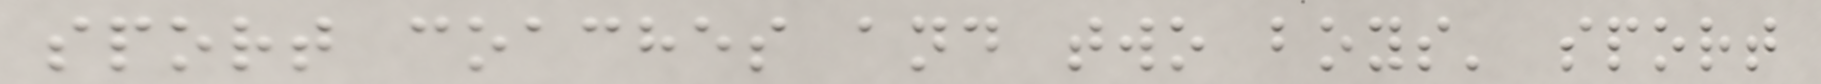sport coaches and two boys' sport
